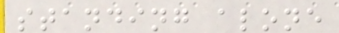standing alone
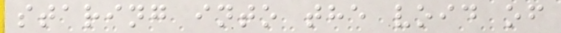staring into the void of
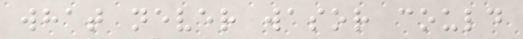what never wasor could
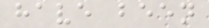have been
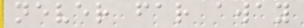never far away
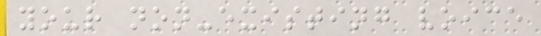your non-existing voice
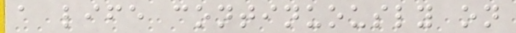a life continuously on
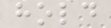hold
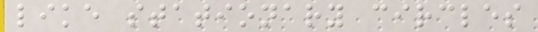like stationary circles
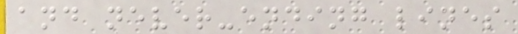and never-ending lines
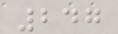247
